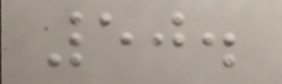50.
